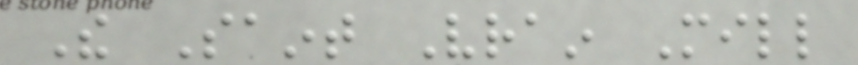The Saint Vrain Mill
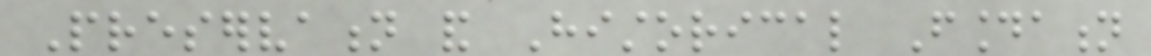Preservation and Historical Foundation
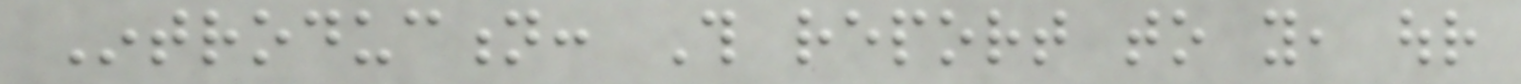Introduction: This report to you, our
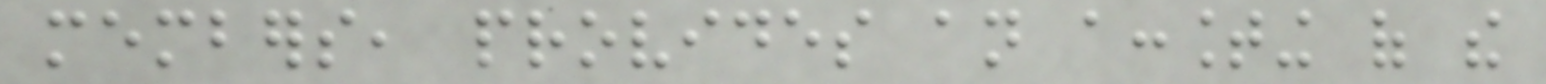members, provides an accounting of the
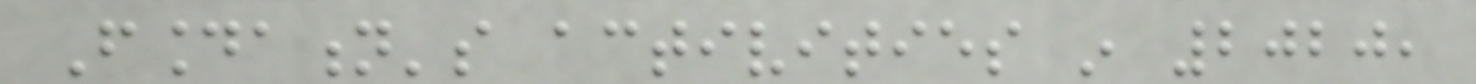Foundation's activities in 2020,
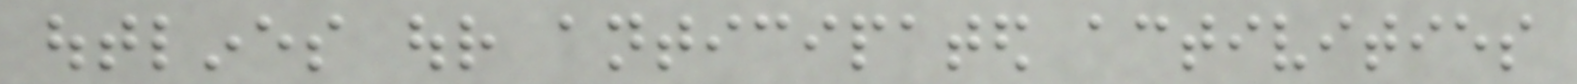outlines our anticipated activities
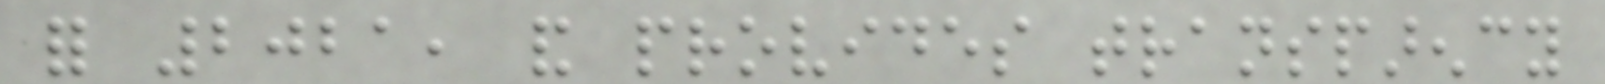for 2021, and provides transparency
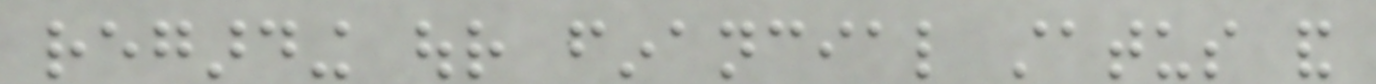regarding our financial status and
